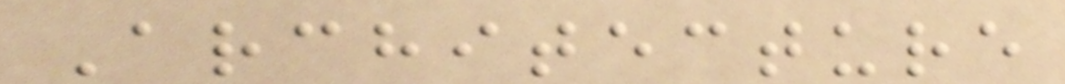Architecture
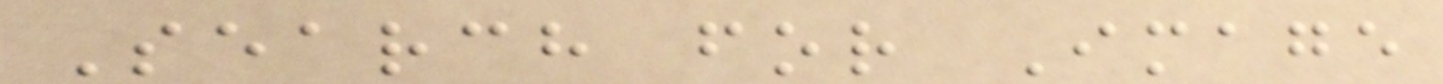Search for Image
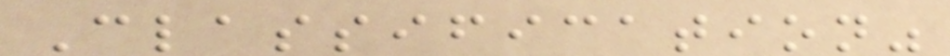Classification"
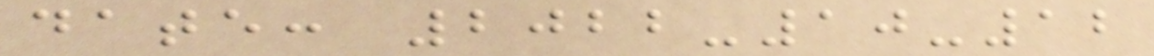date: 2022-10-12
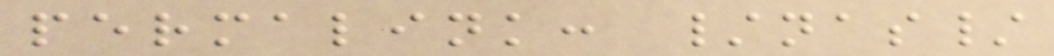permalink: /nas/
